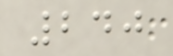240
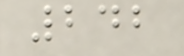242
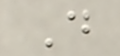D
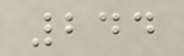244
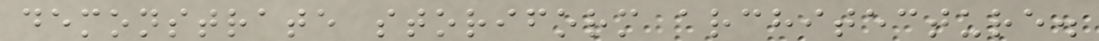demonstrate storiform architecture.
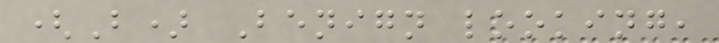(B) Benign looking,
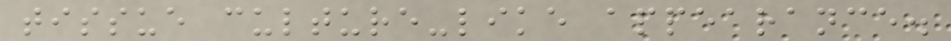tissue culture-like appearance.
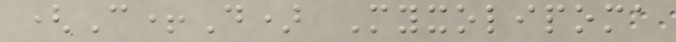(C+D) Myxolipoma
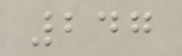247
